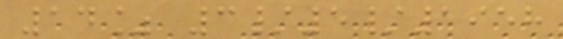14% 3/5/1958
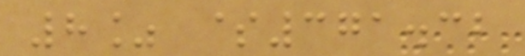8% $371.32
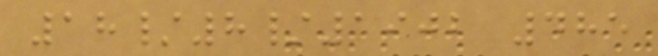18/8/1902 485
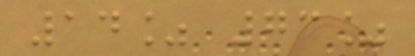14% 73%
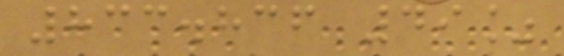833.836 49%
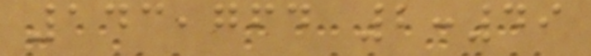143,764 2:49
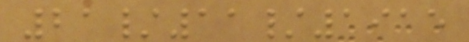21/11/1915
